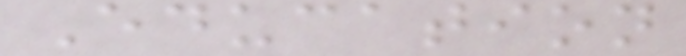Education
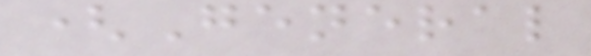(General
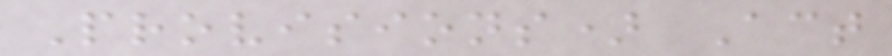Provisions) Act
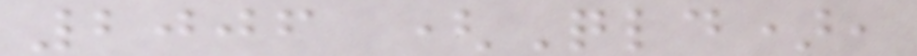2006 (Qld),
